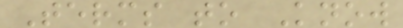Terms to Know
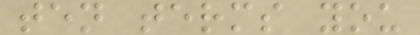ten terms you
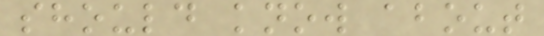should know about
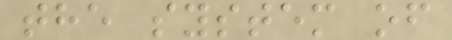the system of
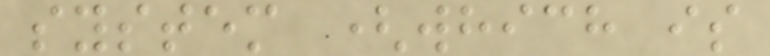system (which is
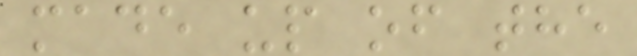made up of the
